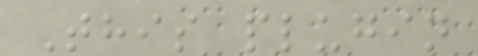This plugin
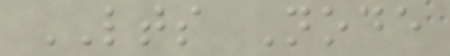LTS Node
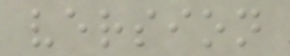version
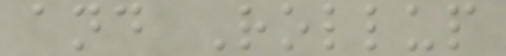and Rollup
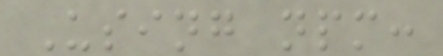Using npm:
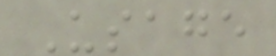Usage
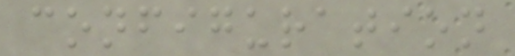configuration
